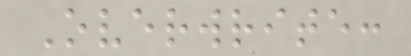Overwrite:
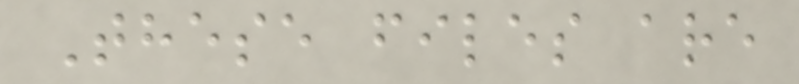These files are
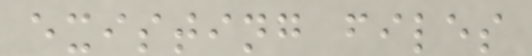existing files
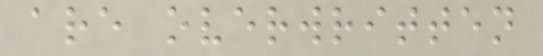are overwritten
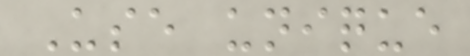Use unique
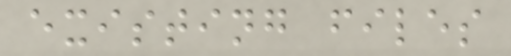existing files
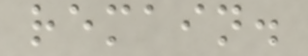remain.
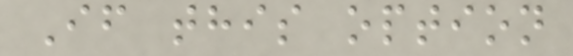If this option
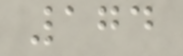174
